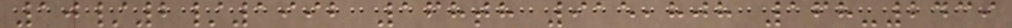10/2/1992 168th 915,808 168-2439
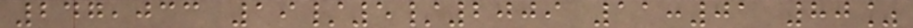247,033 19/5/2009 11:01 80%
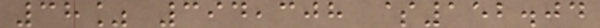38% 394,308 $152.04
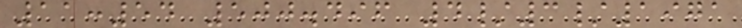11:54 500.496 4/3/1971
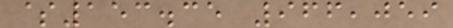$153.35 966,059
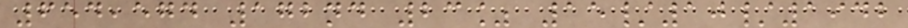654,574 172nd 23% 15/10/1942
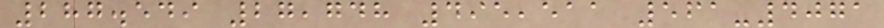287.549 27,748 495,511 561-4071
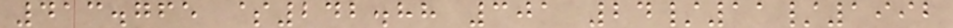413.765 $242.88 301 24/11/1992
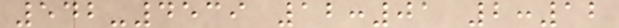542-4539 12:01 2:12
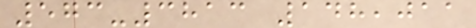573-3813 148,011
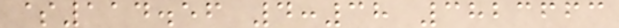$114.56 4:38 3823663
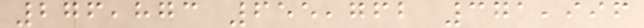276,873 655,762 371,996
